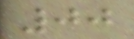00
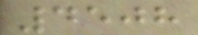4508
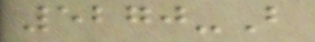5270-B
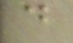d
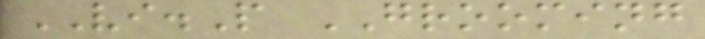VI.P GROOMING
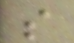s
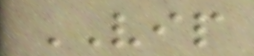VIP
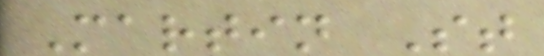Martin St
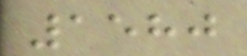1580
